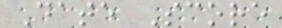Date Score
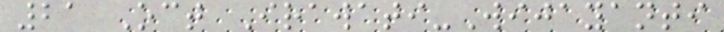21 Oct Irawati-Wijayanti
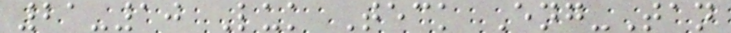21-10 Luk Teck Eng-Tan
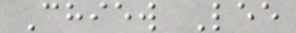Chiew Lee
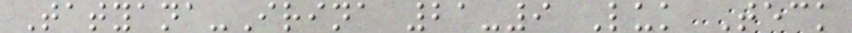Tatyana-Irina 21-9 Luk Teck
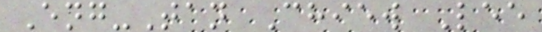Eng-Tan Chiew Lee
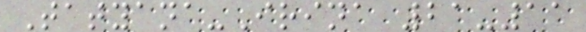Tatyana-Irina 21-11
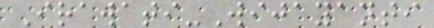Irawati-Wijayanti
